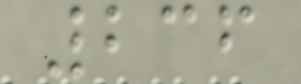236
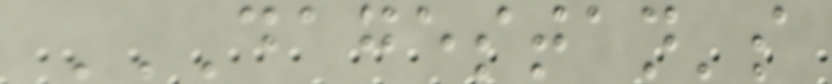DAGESTAN'S
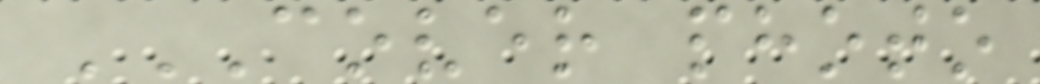COVER PHOTO
